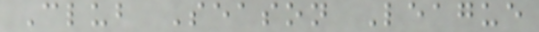Club Season League
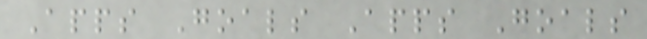Apps Goals Apps Goals
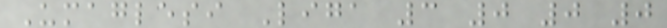Umaglesi Liga 3 0 0 0
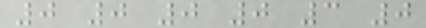0 0 0 0 3 0
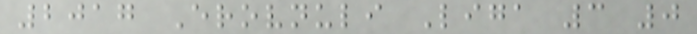2017 Erovnuli Liga 3 0
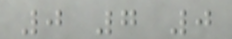0 7 0
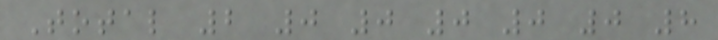Total 2 0 0 0 0 0 8
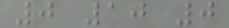0 10 0
